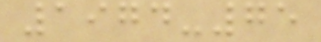1974-75
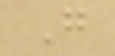G
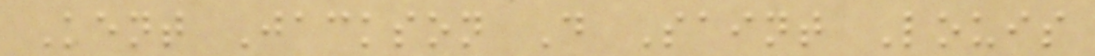Kent Jackson D Saint Louis
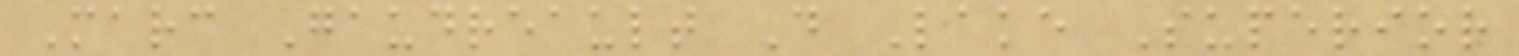Marc Gaudreault D Lake Superior
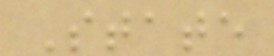State
